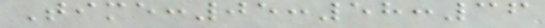Time:05:58:36
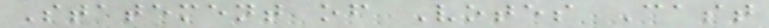Statement of Votes Cast
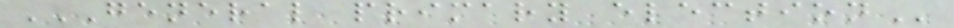GENERAL PRIMARY ELECTION
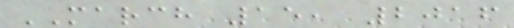MARCH 15, 2016
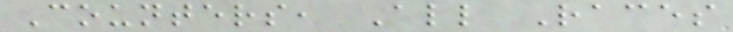Counters, All Races
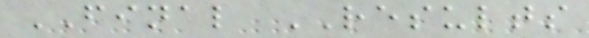FINAL RESULTS
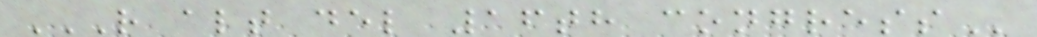R ALT DEL 16TH CONGRESS
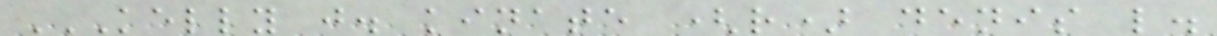KELLY J. KINATE (R) DENIS L.
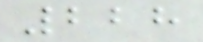228
